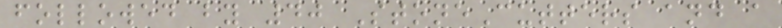followed by 40 StoneCutters and a
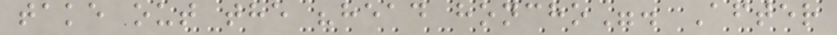take out the "head honcho". After
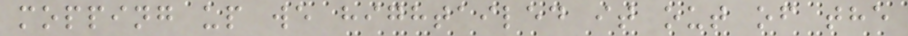mopping up we hightailed it out of the
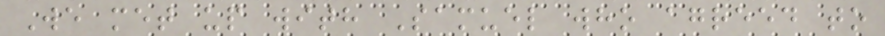We met up with Samuel who agreed to
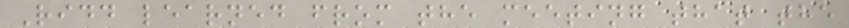Ridd learned from the meeting that the
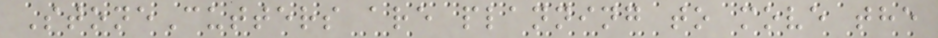StoneCutters are planning to move the
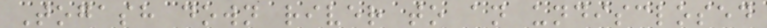Togash down river to an undisclosed
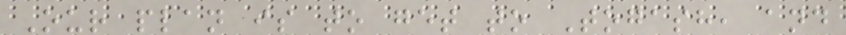Our plan is to get to Togash, and
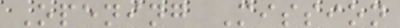Opening Mission
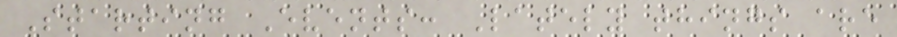Starting Events: Lately things are
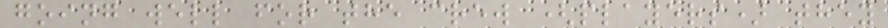going well for the crew (players) they
